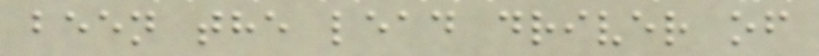been the lead driver of
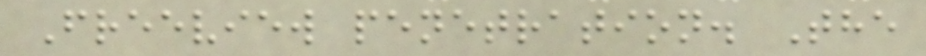Freeview penetration. The
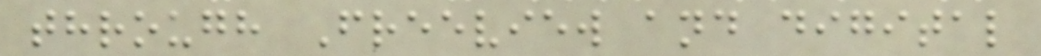through Freeview and digital
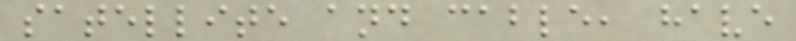satellite and cable, have
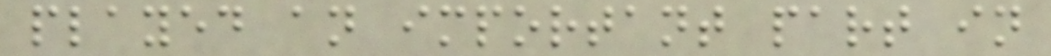played an important part in
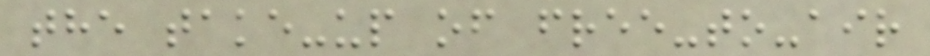the take-up of free-to-air
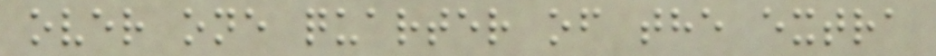over one quarter of the extra
